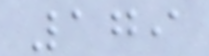179
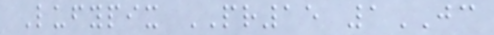Lufypix PR15 1JC
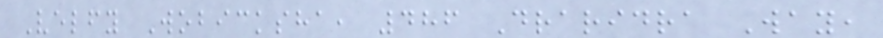Velfy Wobicksha, 486 Draridra Way,
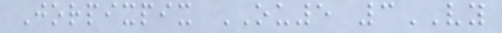Jorpixpix OU5 3VY
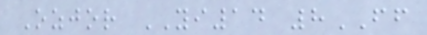Ozjor YI14 8FF
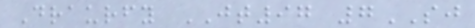Draurfy JT97 7SJ
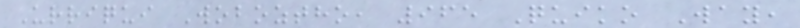Urriqui Woboztho, 965 Quiko Way,
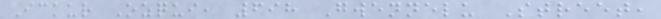Ickur Ozqui, 698 Gwennelu Street,
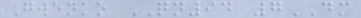Gwenko QN94 7DM
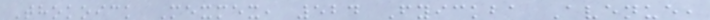Thokoick Mexmex, 524 Fyickba Avenue,
